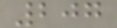207
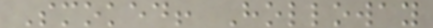Smoked! Holloway
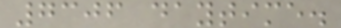7306 daytime.
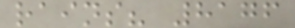rains? 8176
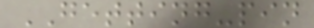GETTING-pin
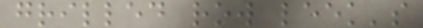grilled row leek's
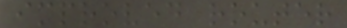improved router
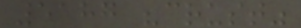5187 "crust"
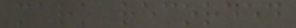mark recorded
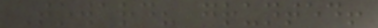Toward? grunted!
